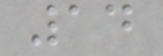14
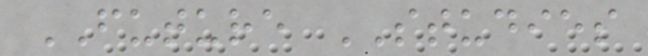FUTURE STUDIES
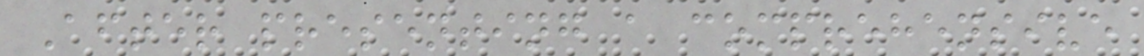After presenting a comprehensive
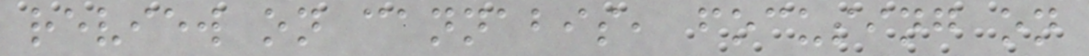review on cannabis, focusing on
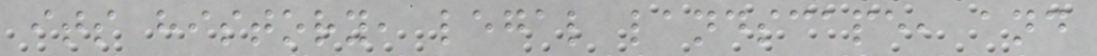its history, legal landscape, and
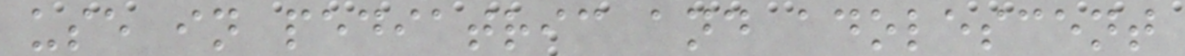use in pediatric and adolescent
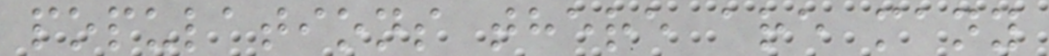populations there are many
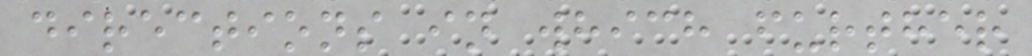directions in which further
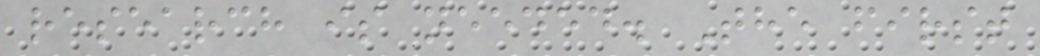research is needed. The first
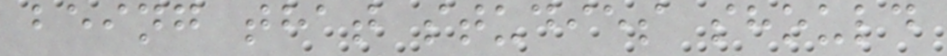being that studies should
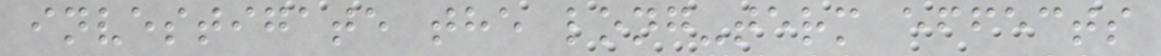investigate the long-term effects
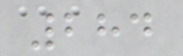284
